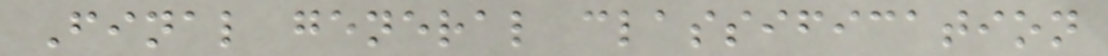Final general classification
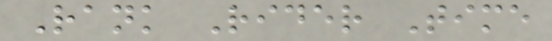Rank Rider Time
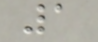1
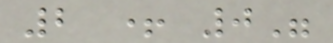2 + 0"
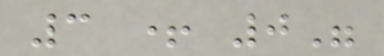3 + 0"
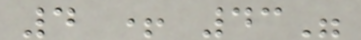4 + 43"
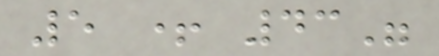5 + 43"
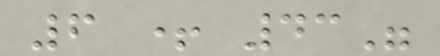6 + 43"
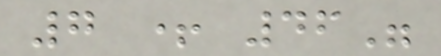7 + 46"
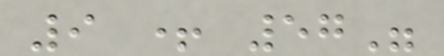9 + 57"
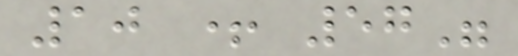10 + 57"
